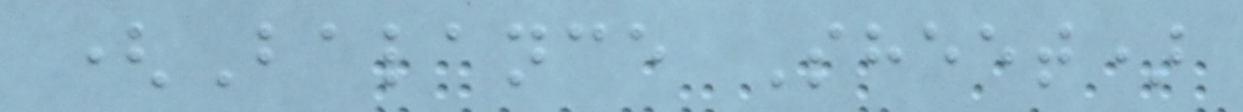(Balance Sheet)
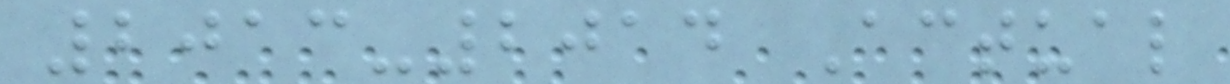2013-2014 Actual
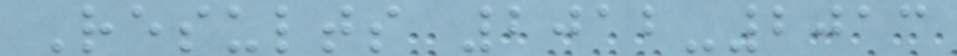Results 2012-2013
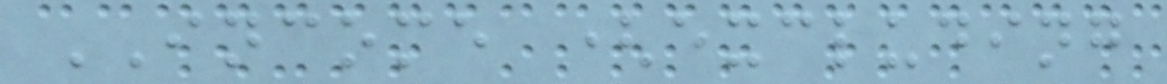INCOME (excluding
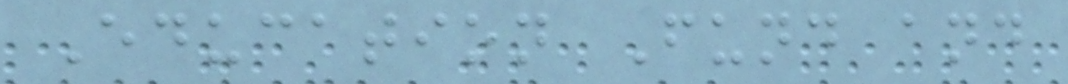Education Fund and
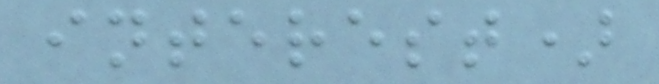interest)
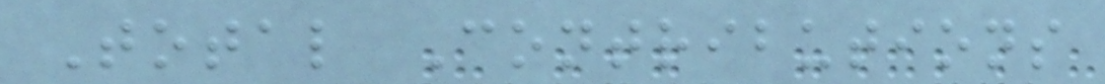Total Contributions
